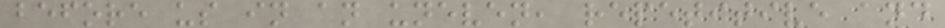before us in an uneven, repetitive and
